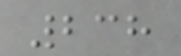238
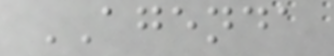AGENDA
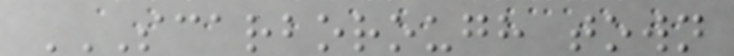SCARBOROUGH TOWN
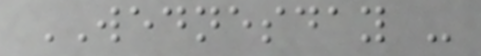WEDNESDAY -
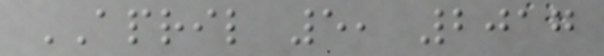APRIL 5, 2017
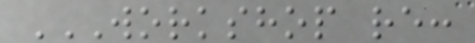WORKSHOP RE:
